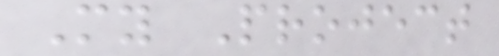My Project
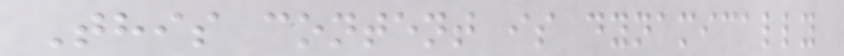This content is dynamically
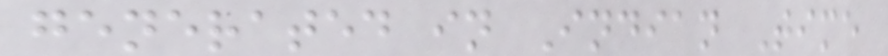generated in Indian Time
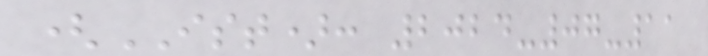(IST): 2024-07-11
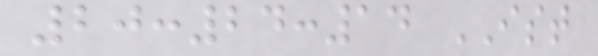20:24:14 IST
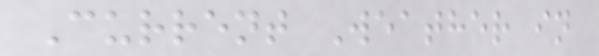Current Weather in
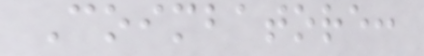Coimbatore:
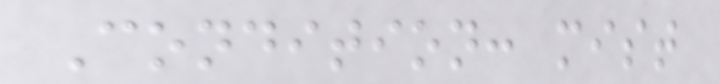Condition: mist
